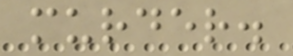murder.
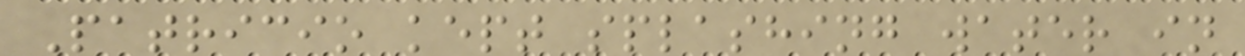Patricio kept splashing water in
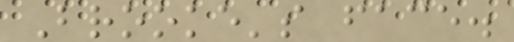Brooke's face.
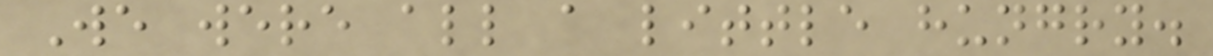We were all a little hungry.
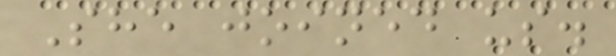She joined us.
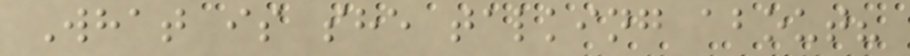What is she talking about?
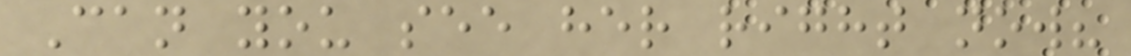Can you see her right now?
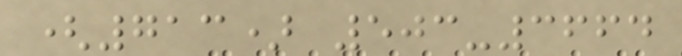(713) 503-3664
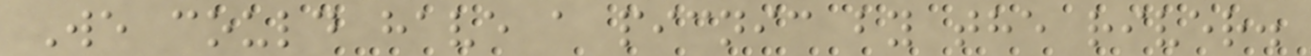We could have a picnic by the river.
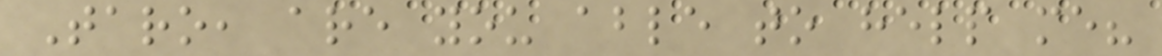Taro, are you able to help me?
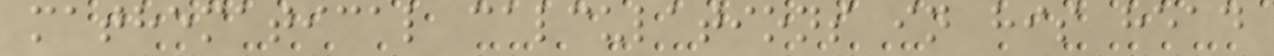mathematical calculations in his head
